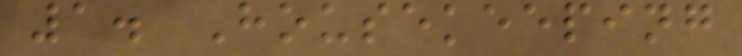1. Housekeeping
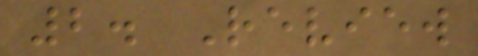2. Review
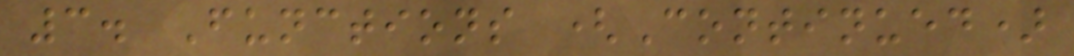3. Functions (Continued)
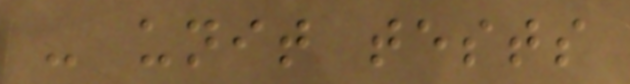- unit tests
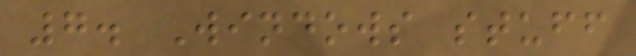7. Windows stuff
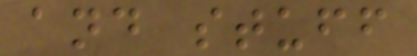and stuff
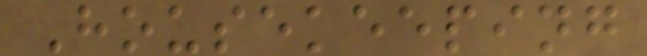Housekeeping
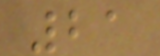21
